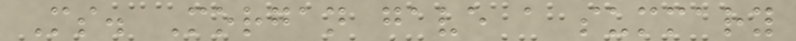Ms. Morgan gave a summary
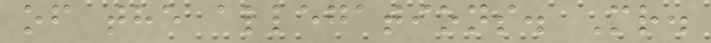of the allegations. Mr.
